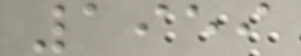1959
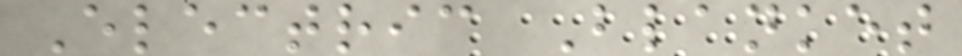Electric Blanket
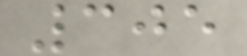305
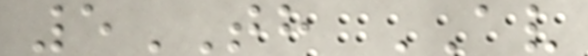5TH AV
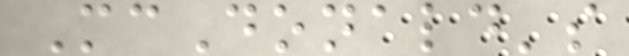McDonald's
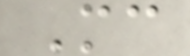Mc
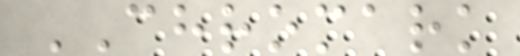CHROMARK
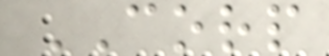CORP
